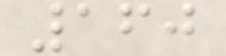160
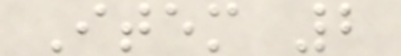Item 2
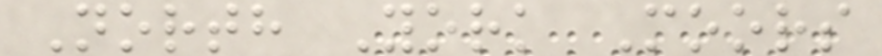North York Moors
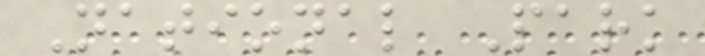National Park
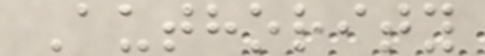Authority
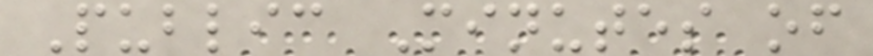Public Minutes of
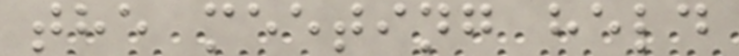the meeting held
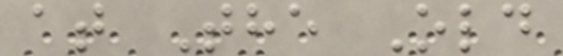at The Old
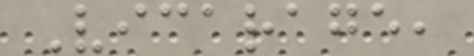Vicarage,
